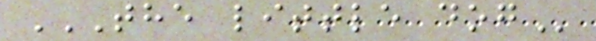THE LITTLE DOG
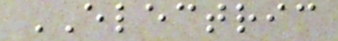ELECTRIC
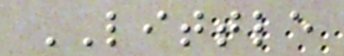LITTLE
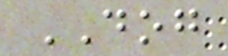DOG
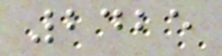2425
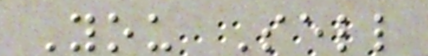You Sell
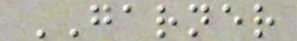GARNER
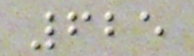625
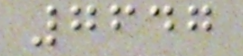7647
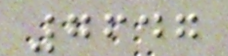7647
